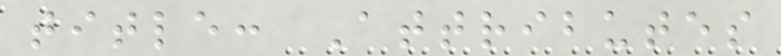title: Attributes
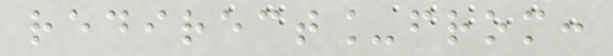redirect_from:
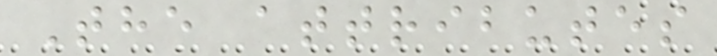The attributes
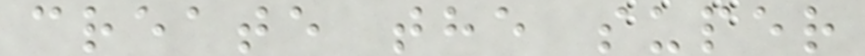create the super
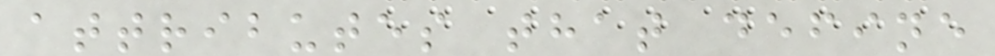attributes that define
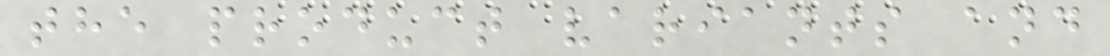the product variants and
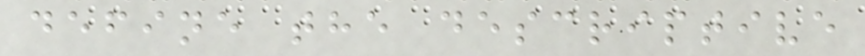define the descriptive
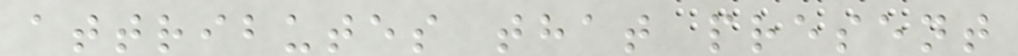attributes that present
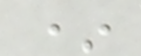*
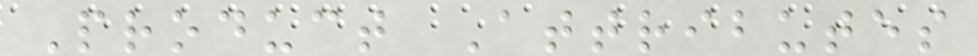Product Attributes
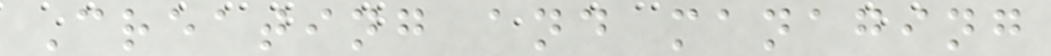Creating and managing
